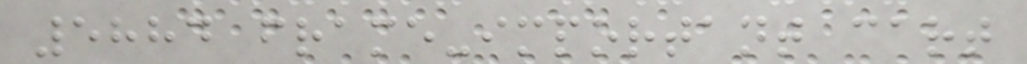5884 frame-important cart
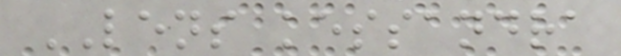LENS kessandra
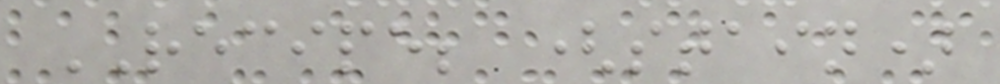RECIPE; (stain)
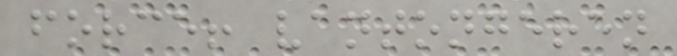force! vantongeren
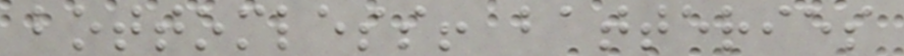bottomless! batteries
